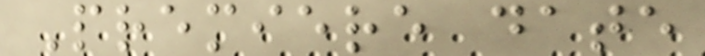Premiere date
